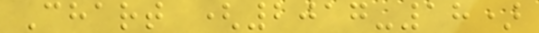Chart (2017-18)
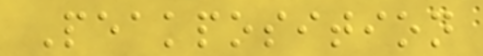Peakposition
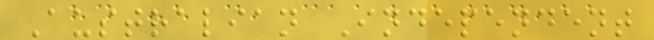Australian Independent
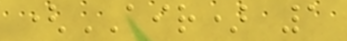(AIR) 1
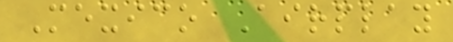Mexico Airplay
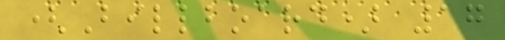(Billboard) 17
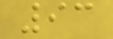93
